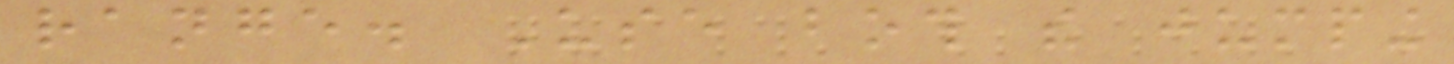range. Use both the jumping
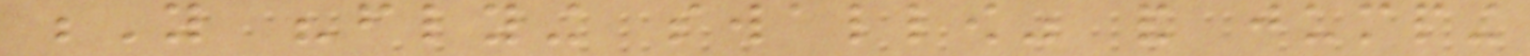Y "flying swallow" and jumping
